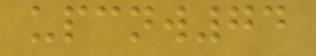upcnw74
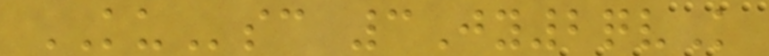KUsc 3Jy2qvK
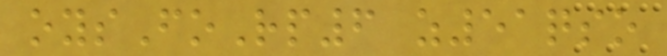oysFoRp6 z51qso
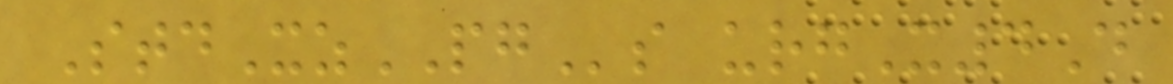StdXzPGs urgX4D
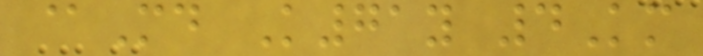@Md K71y 4Km
